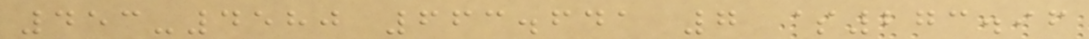453-4580 663.641 7 $273.96
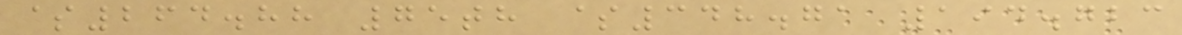$264.88 75th $348.71 194.723
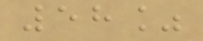58%
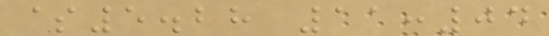$5.28 11:04
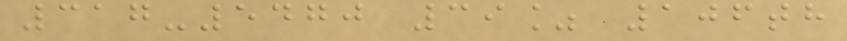317-5470 39% 106th
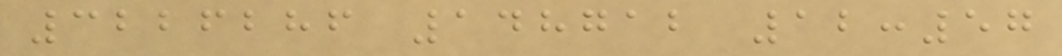3226286 148712 12:57
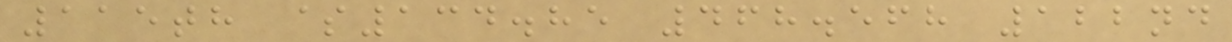115th $134.85 468.568 122nd
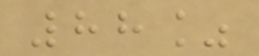88%
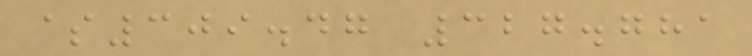$309.47 327.781
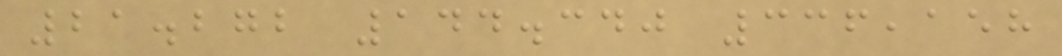21.272 144.340 336,158
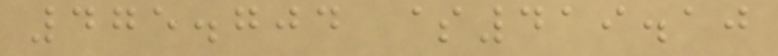475.704 $419.10
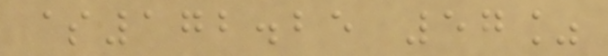$172.25 57%
